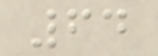64
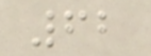62
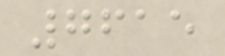7615
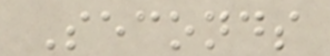Seconds
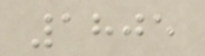1805
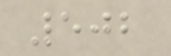502
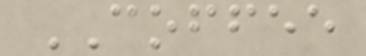COFFEE
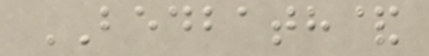BEDBATH&
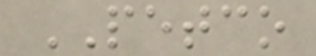PETCO
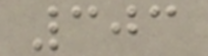303
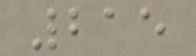215
